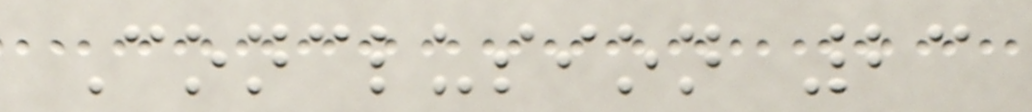Conclusion 23
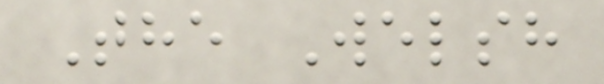The Welsh
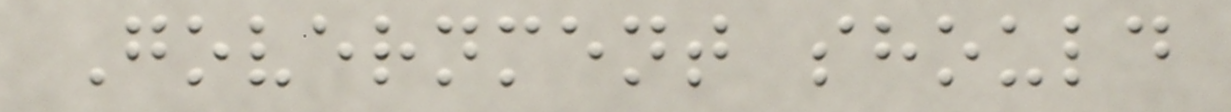Government should
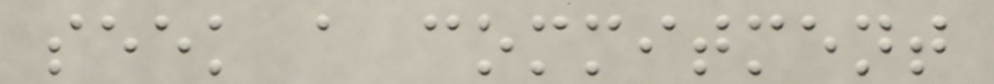seek a commitment
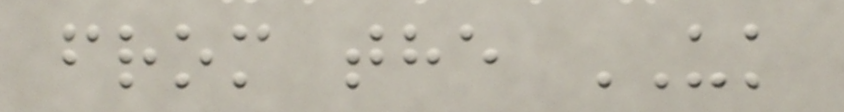from the UK
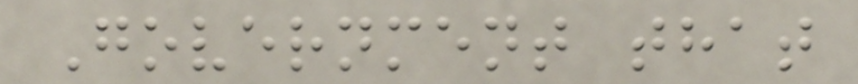Government that
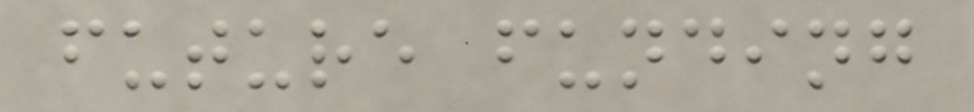future funding
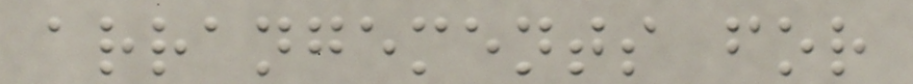arrangements for
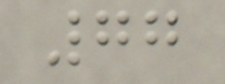77
